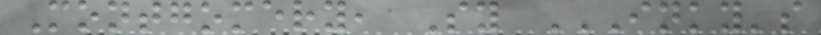Montgomery, Sy INKY'S
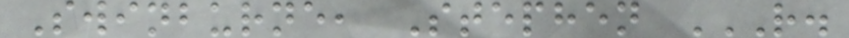Swinburne, Stephen R.
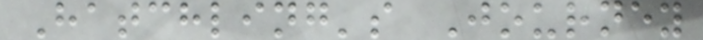Hatchling's Journey
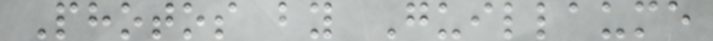Photos by Guillaume
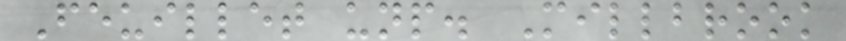Feuillet unp. Millbrook
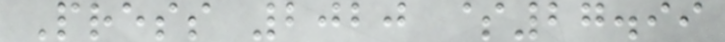Press 2020 $27.99
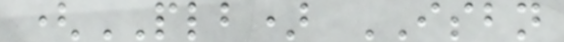(PLB) ISBN
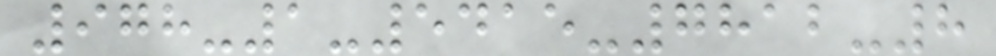978-1-5415-7812-8
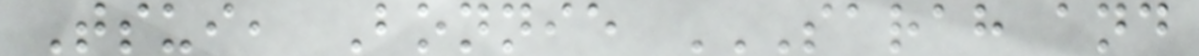Tsui, Bonnie SARAH AND
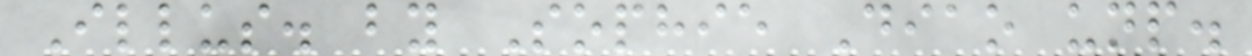Illus. by Sophie Diao unp.
